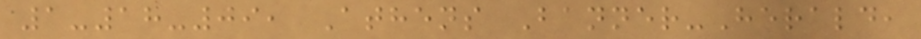1-18-09, Athens Banner-Herald,
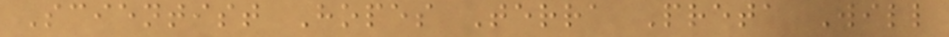Scientist Hopes Terra Preta Will
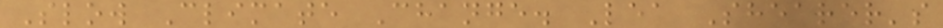Slow Climate Change. Lea Shearer's
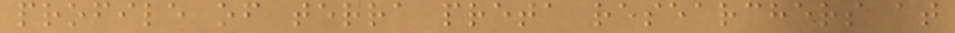profile of terra preta researchers at
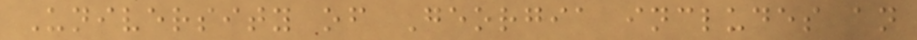University of Georgia includes an
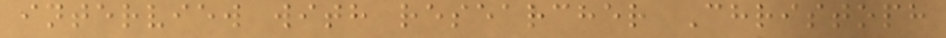interview with researcher Christoph
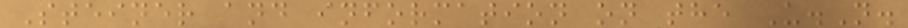Steiner and information on the U.N.
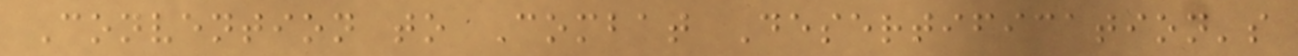Convention to Combat Desertification's
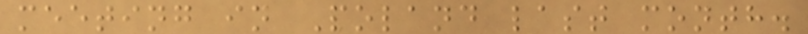meeting in Poland last month.
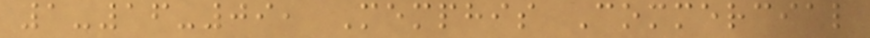1-16-09, Memphis Commercial
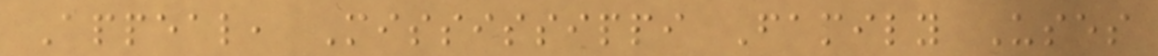Appeal, Mississippi Family Uses
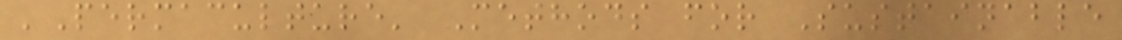'Permaculture' Methods for Sustainable
